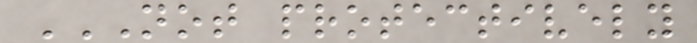NOT PROTECTIVELY
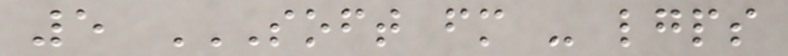5 SOFT FM - LGPS
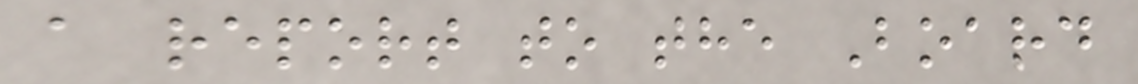a report to the Board
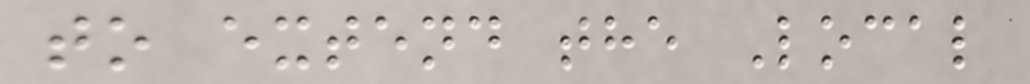to extend the Local
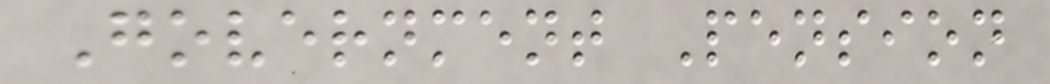Government Pension
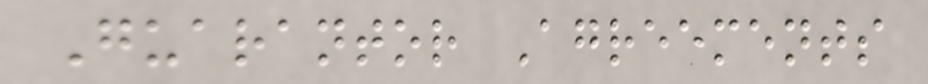Guarantor Agreements
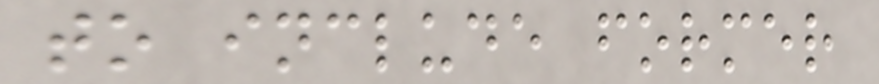to include former
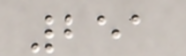251
